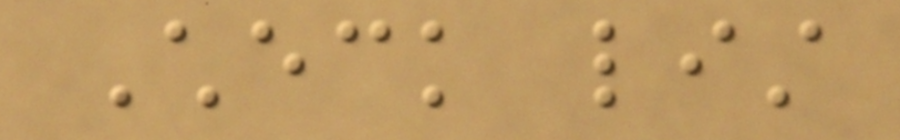Check list
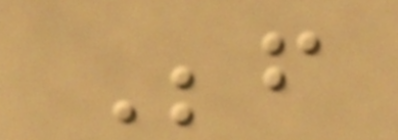Before
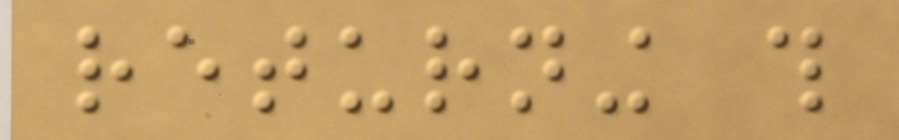returning this
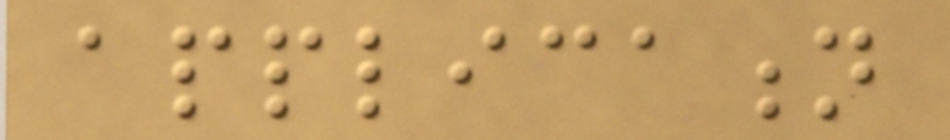application
